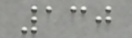130
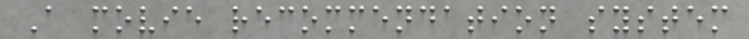A movie recommendation system
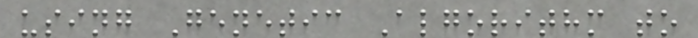using Genetic Algorithm to
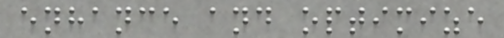enhance and optimize
